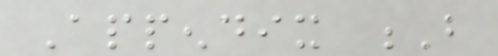Appendix B
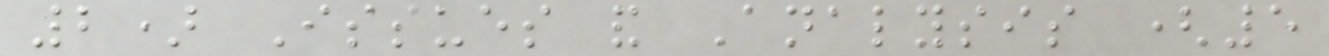2) Issues and Analysis (5
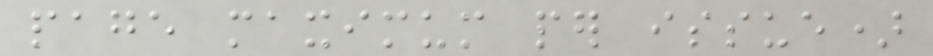page maximum per issue)
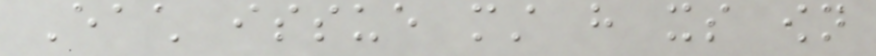Each issue must have its own
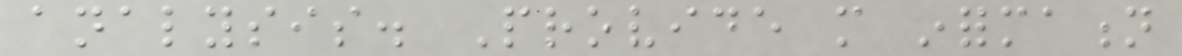analysis. Provide more information
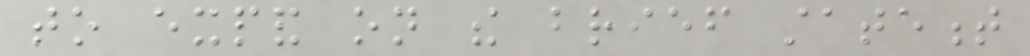to expand on the brief statement
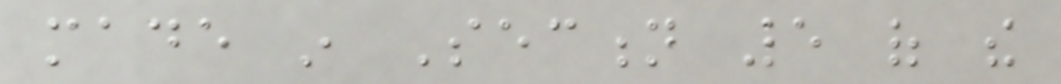made in Section 5 of the
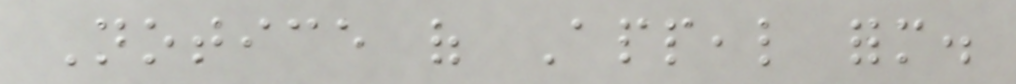Notice of Appeal form.
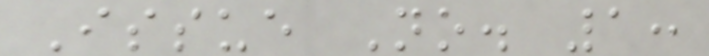Issue No. 1:
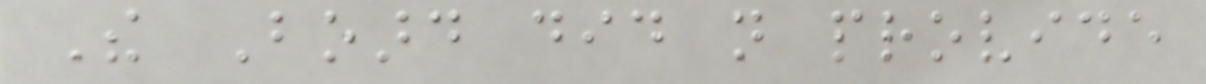The Board did not provide
